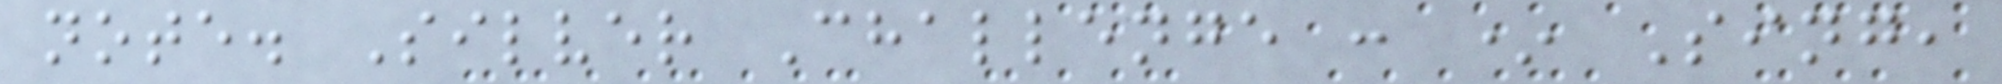note. Silver Challenge : * Sing,
